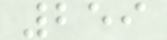259
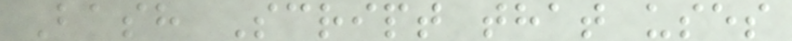Bash Script that uses
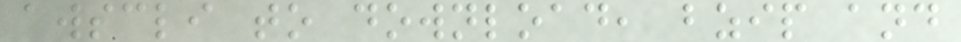awscli to download, bzip and
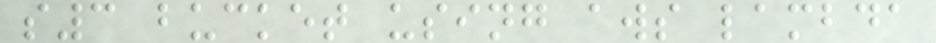s3 bucket using aws lambda
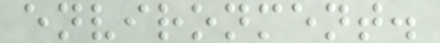environment.
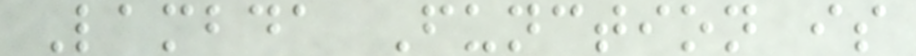Lambda Function is
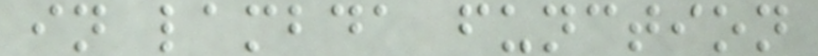in lambda function
